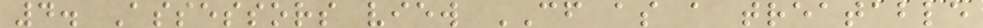4. Assessors view CF as a treatable
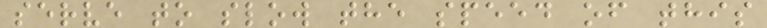serve to slow the speed of this
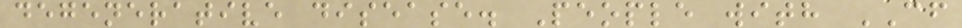degenerative disease. People with CF
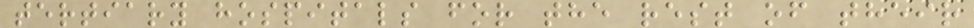tertiary hospitals for the rest of their
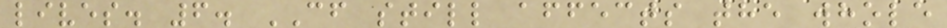lives. 6. CF still affects the whole
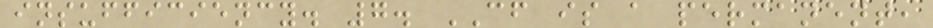insufficiency. 7. CF is a permanent,
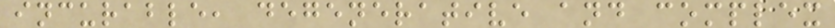incurable, degenerative and complex
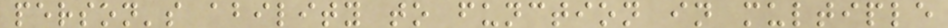person's ability to function in multiple
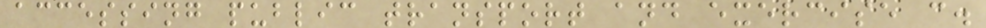accessing public transport and exercise c.
